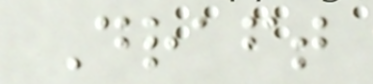Draft
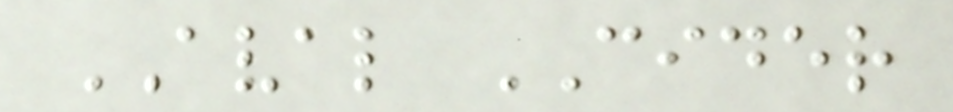AVAL CIDER
